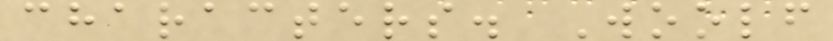characters. Woolf
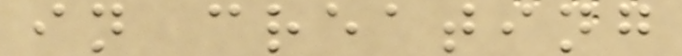in creating
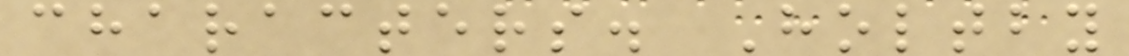characters. Holtby
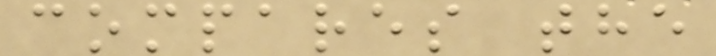compares the
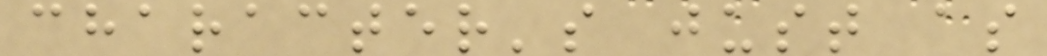character's just as
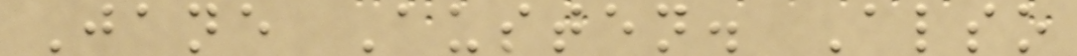Jane Austen. Also
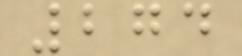274
